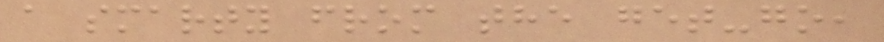a smarty from the get-go,
